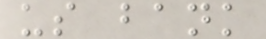us bank
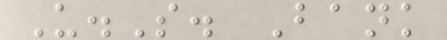U.S. Bank
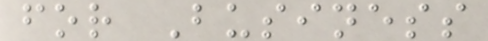for Business
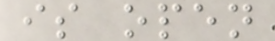is open
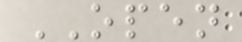OPEN
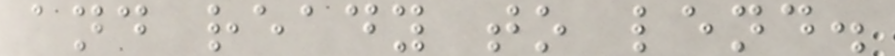and ready to lend.
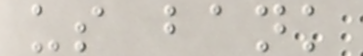us bank
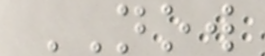NOW
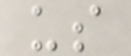us
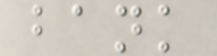bank
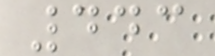443
